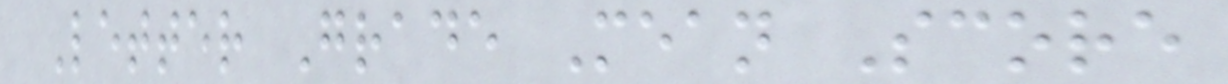Letter Grade Mean Score
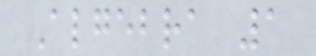Algebra 1
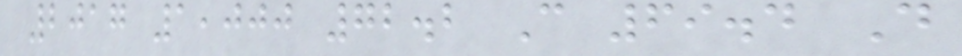2017 1,000 72.2 C 69.4 D
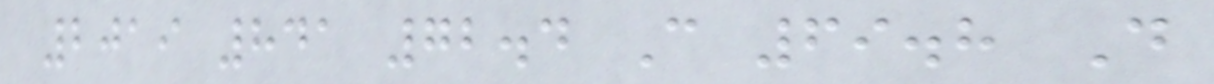2019 841 72.4 C 69.8 D
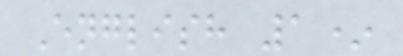English 1*
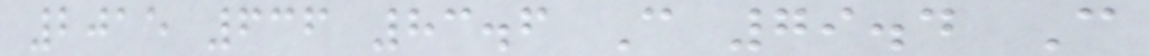2015 636 83.6 C 79.4 C
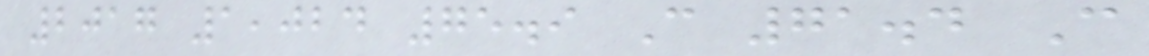2017 1,024 75.9 C 71.4 C
